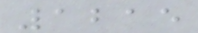1215
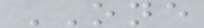ONE
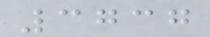3737
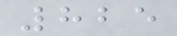825
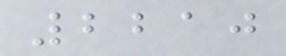2210
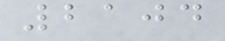2104
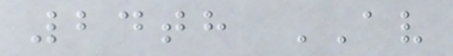24th AV
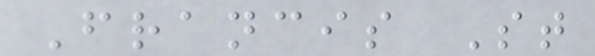Francis St
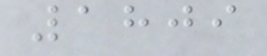1809
